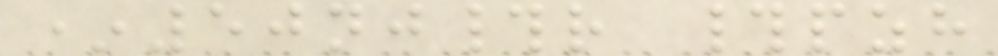*50nj#r #pzh
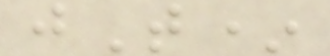jT*
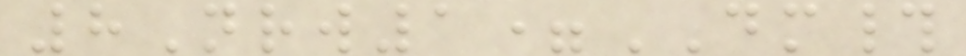8Nrw1=DM#
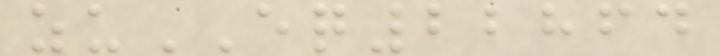zuEQ22864
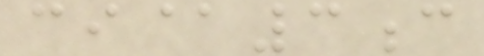ci@3c
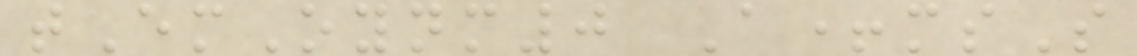tEmOynm0 A+msS
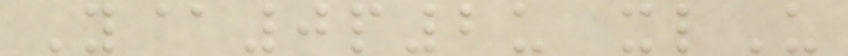Y@0p2u xlU
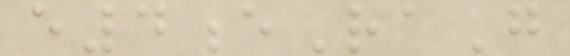e4eRaG
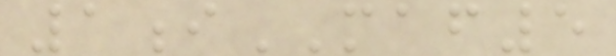1iMAF5
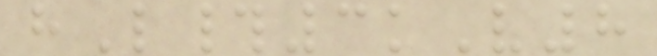hL#3kV8
